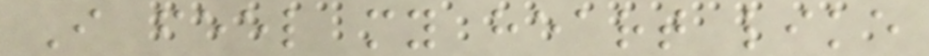I feel my heart like
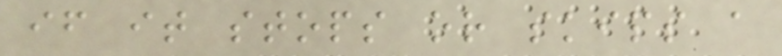if it stops or skips a
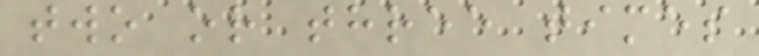two or three times
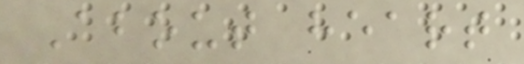About heart
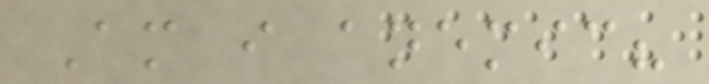Am i anemic?
